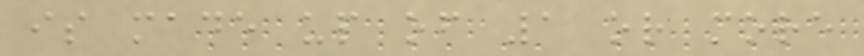is made up of 1 or more
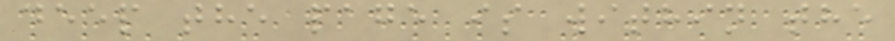deep the page is within the
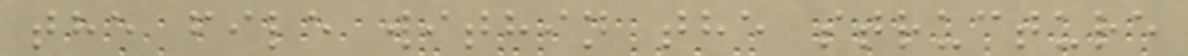the file within the structure
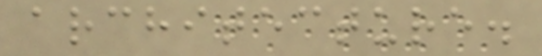architecture.
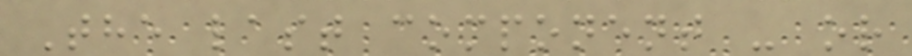The last component - or
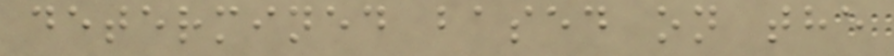determined based on the
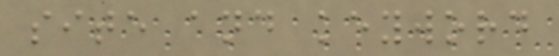site and keyword
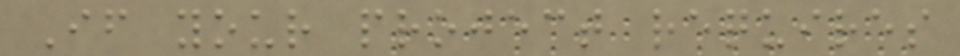If your project requires
